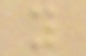y
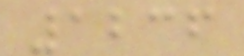1236
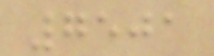7501
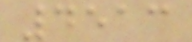4513
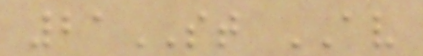21ST AV
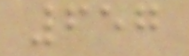657
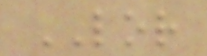LOR
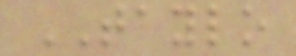TAYLO
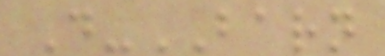D-BARN
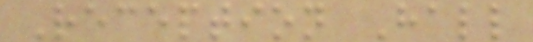Reception Hall
